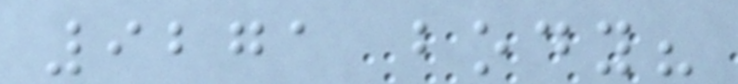9271 body?
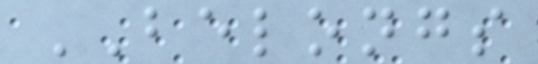BELONGS
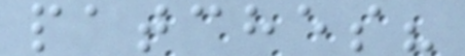patches?
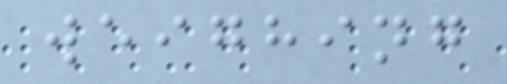weighing
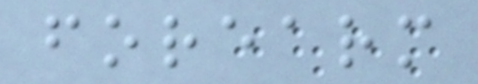forearm
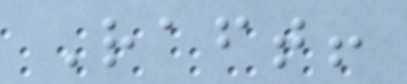Raft!
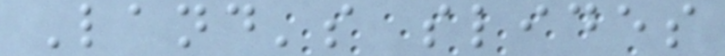Land's slides
